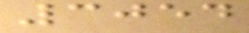3054
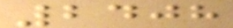2408
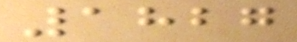1827
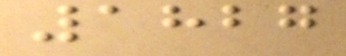1827
